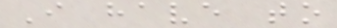I have to
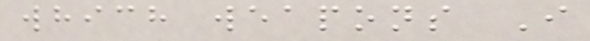which weapons I
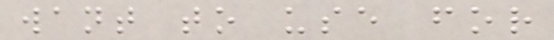want to use for
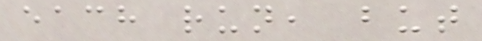each run, but
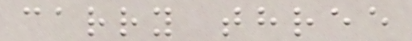carry three
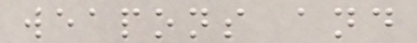weapons and
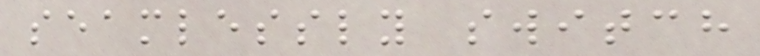seamlessly switch
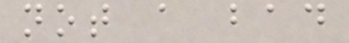not a bad
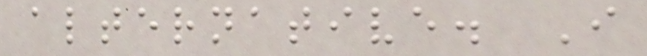alternative. I
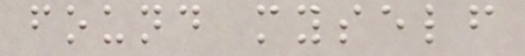found myself
